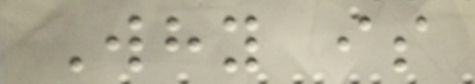Why is
